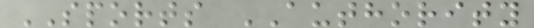SPORTS AUTHORITY
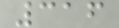316
